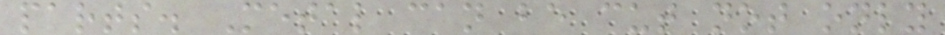parts. Metal can be cut not only
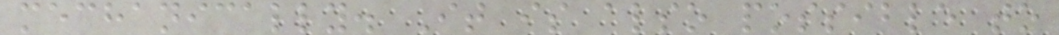mechanically. It is also possible to
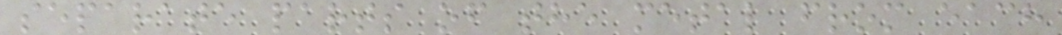separate parts of the metal from each
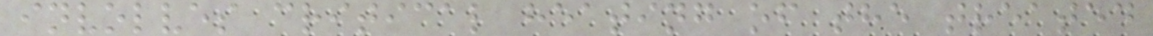involves critical heating of the treated
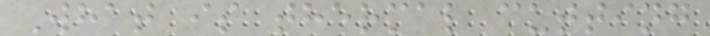What is thermal cutting
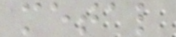metal
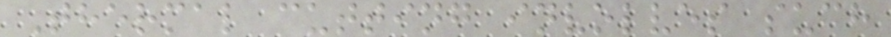Thermal cutting involves such
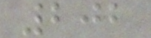202
